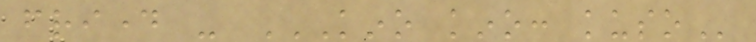friday - KINO KINO: KUSO
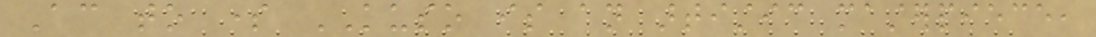According to some KUSO is an artistic masterpiece,
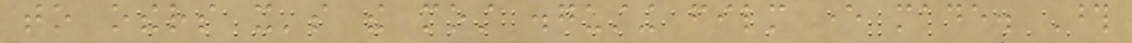to others it's the most disgusting film ever made. Those
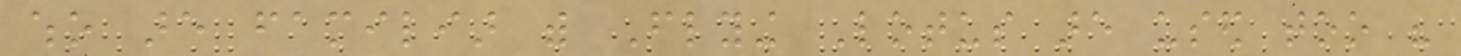who are familiar with Flying Lotus are used too his
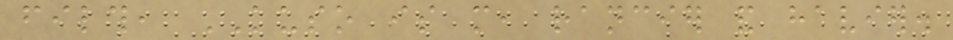filth, KUSO is more, rancier and havier.
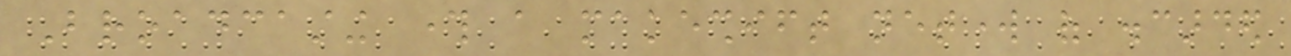Broadcasting through a makeshift network of discarded
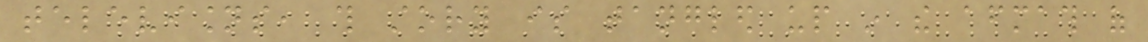televisions, this story is tangled up in the aftermath of
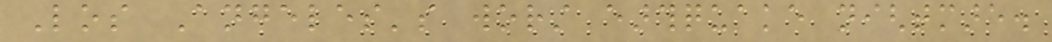Los Angeles's worst earthquake nightmare.
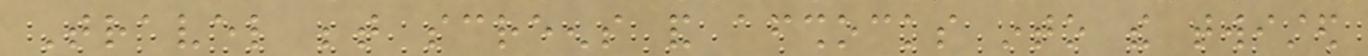Travel between screens and aftershocks into the twisted
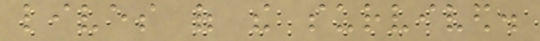lives of the survived.
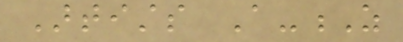Artists A-Z
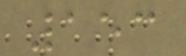153
